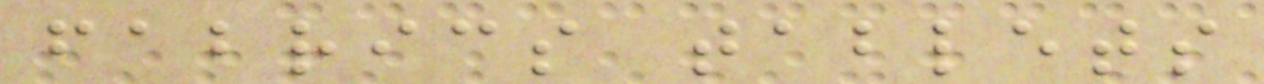fabrics tablets
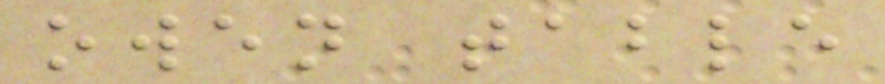owen table
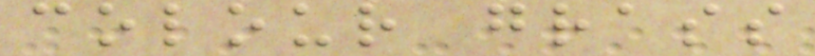colour grass
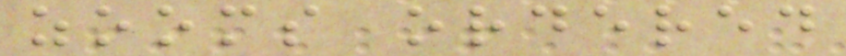zooms ordered
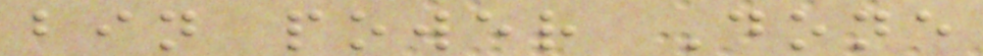bin power Done
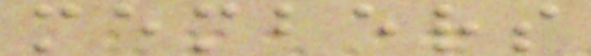members
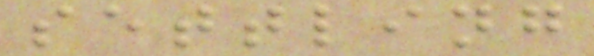settling
